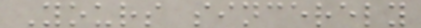Yours sincerely
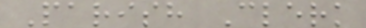Parish Clerk
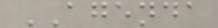AGENDA
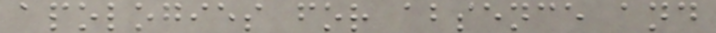apologies for absence and
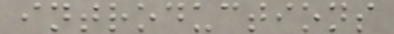introductions
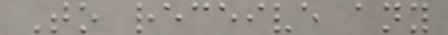To receive any
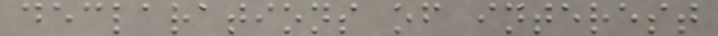declarations of interest
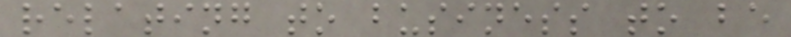relating to business to be
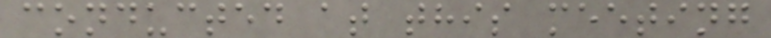conducted at this meeting
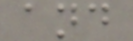and
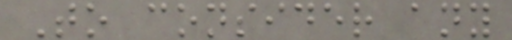To consider any
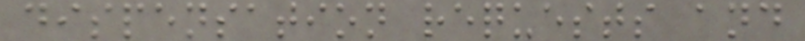dispensation requests and
